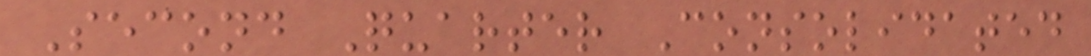Second Quarter Consolidated
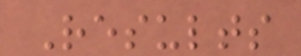Results
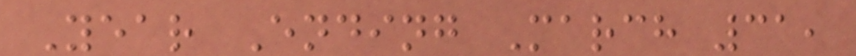Year Ending March 31,
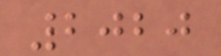2020
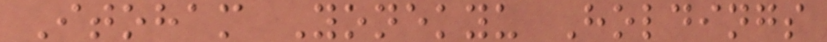Itoham Yonekyu Holdings
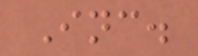Inc.
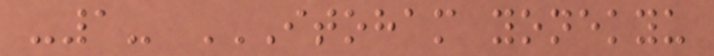-1- ITOHAM YONEKYU
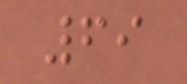69
